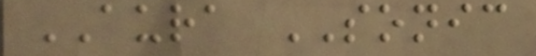AURA SONIC
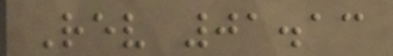Rev 01.13
